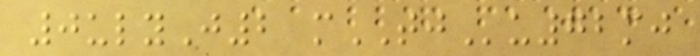0ulyJ2 mTJu72mj
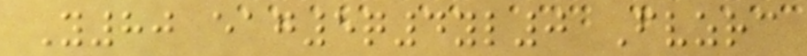Y80 eag5q4yl0 Fvzrc
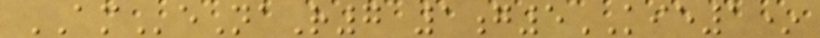AMeNaR7 1g5KIE1*
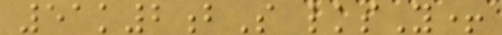51k2bS lksY+
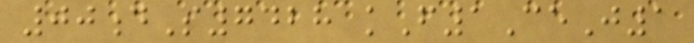00dS7428 kF1CeJ1
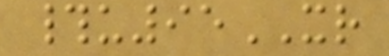#u95XR
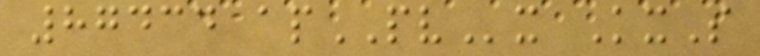87434 apPVx KxS
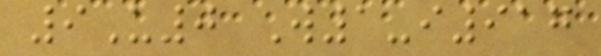9U0 W1-i917
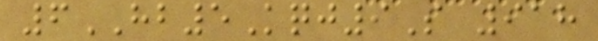6HB5Kqj9S 918
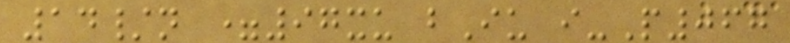14/n =97xu bIu i-P067
